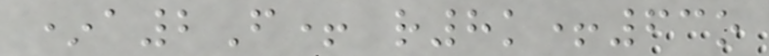*a2F+ r8k+63o
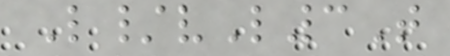L/vL3T
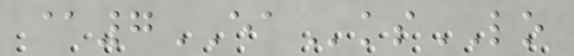@7EAksLO
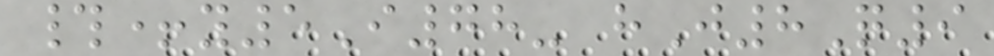#+y5I78- hJ8Q9
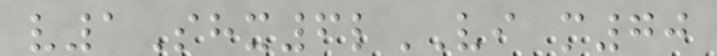v1Shx6lVI m70
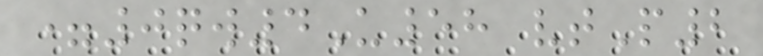=0qw4U58 vtP2
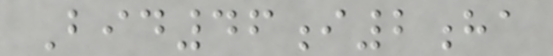Bid46i2ha
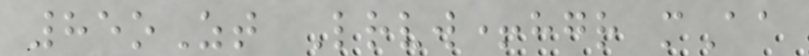85oZt Lrvw+hgr mAa
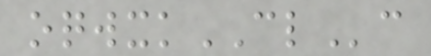oqwxkCLc
